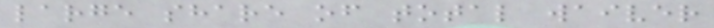large share of total waiver
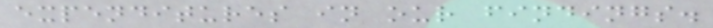expenditures in our findings.
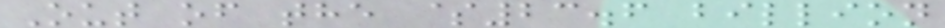Out of the $23.6 billion
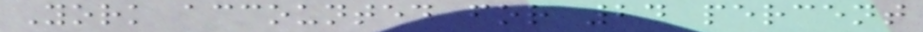York accounted for 24 percent
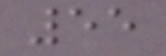55
